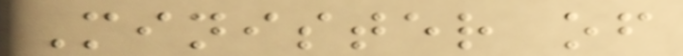Minister of
